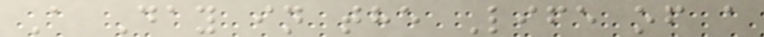A Day in the Life of a
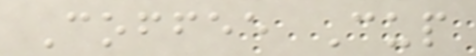Coffee Cup
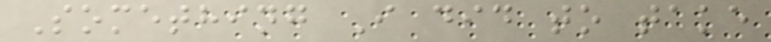Something I did to take
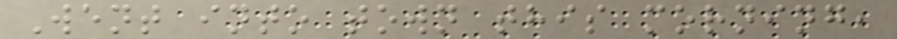Went into town this morning,
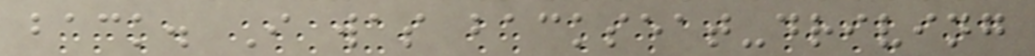back. I was backseat-driving
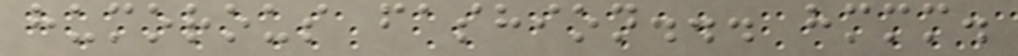humorous fashion... hmmm.
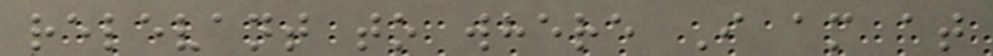relevant to where I am at
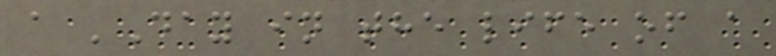a 'Day in the life of a
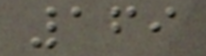169
